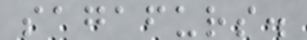sagafurs.
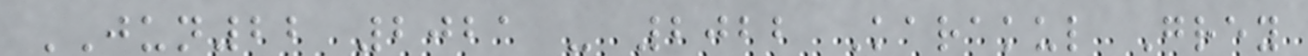JUN22 2021 - 2022 Karakul Grey
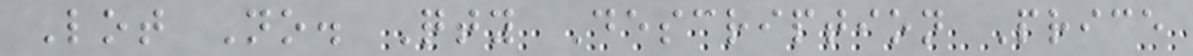Lot No. Qty Description Price
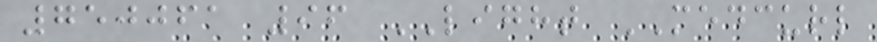750061 96 LIGHT MEDCURL
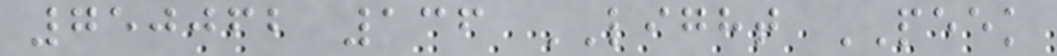750062 136 LIGHT PEEK
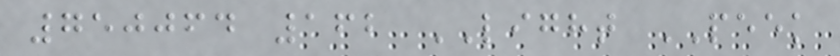750064 162 LIGHT PEEK
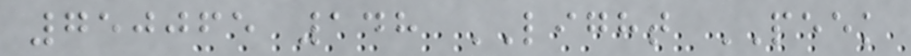750065 148 LIGHT PEEK
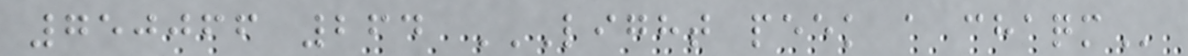750066 264 LIGHT PEEK A CHAQM
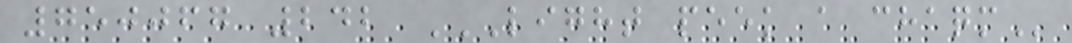750067 242 LIGHT PEEK A CHAQM
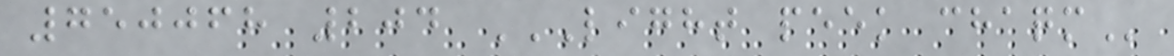750068 204 LIGHT PEEK CHAQM
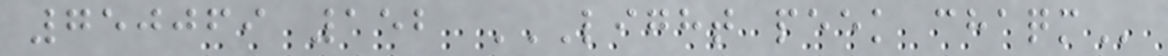750069 152 LIGHT PEEK CHAQM
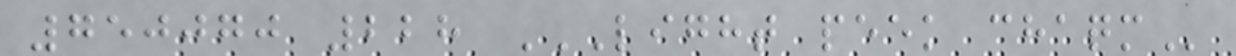750070 228 LIGHT PEEK CHAQM
